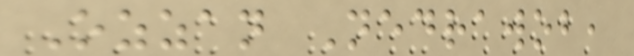Ozzan Nedrawob,
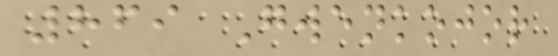869 Gwenkojor
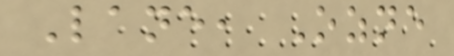Lane, Ozne
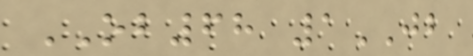OB68 1JB
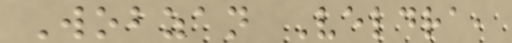Wobzan Veldra,
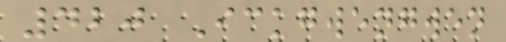420 Ickgwengwen
